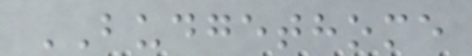BUDGETHOME
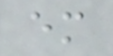em
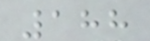188
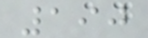190
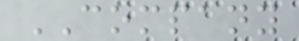COMPANY
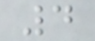4
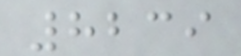8239
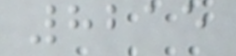8215
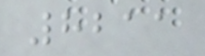8211
